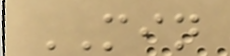MIN
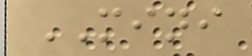MINI
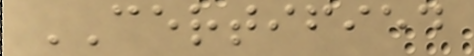CERTIFIED
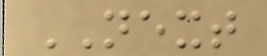NEXT
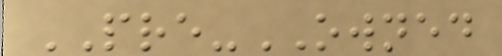PRE-OWNED
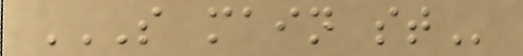S MAIN ST
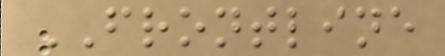FRONTLINE
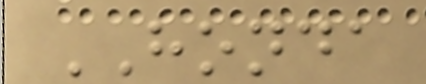HONDA
